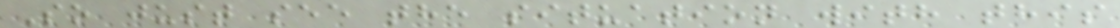So just see the situation with this
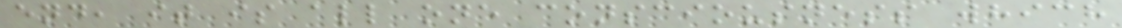end, it is all one consciousness which
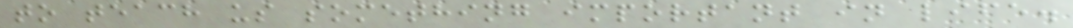to teach us something important in life.
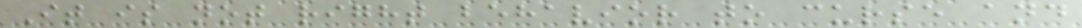It is not right behavior to curse and
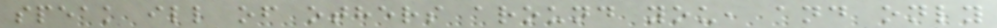speak ill of others around you, and only
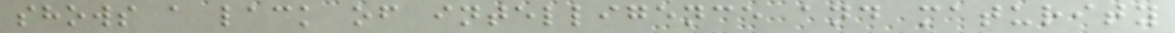shows a lack of intelligence and maturity
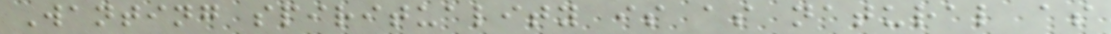Wanting spirituality is as natural as
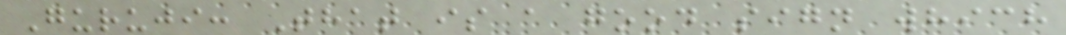Guruji: That is a good sign which
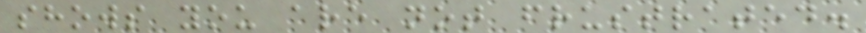shows you are not frustrated.
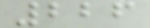226
